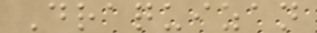Draquizan
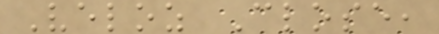Veloz Close,
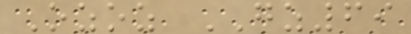Ozoz GZ69
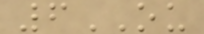6OU
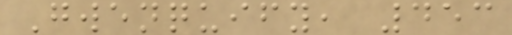Gwenquify, 453
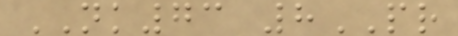NK73 8PR
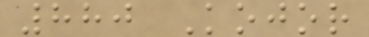880 Kojor
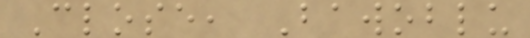Close, Bawoblu
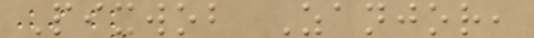Pixwob Zanjor,
